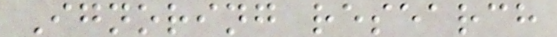Ignoring research
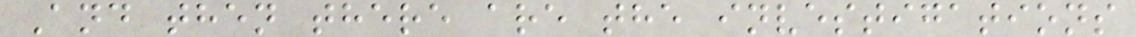And then there are the investigations
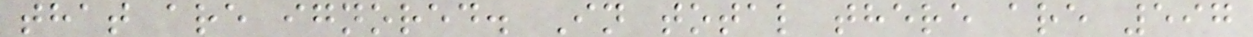that are ignored. In total there are 597
